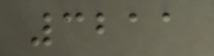3211
